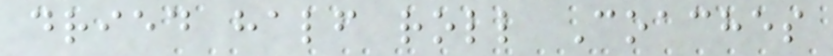dried half roll Coaches
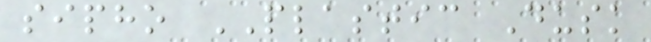sipho PLASTIC Dusk
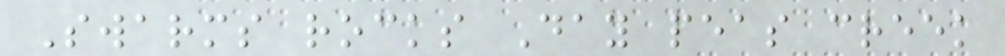Swarms rocks Day peas creek
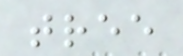tree
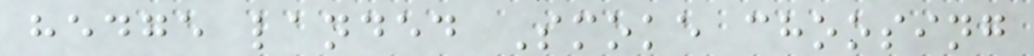hedge landed Smoke choosing
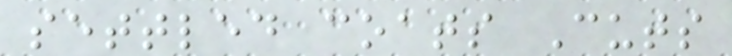settled coats Cuts
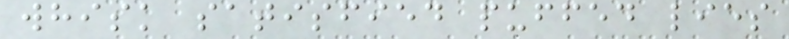whisk satisfied puffed lies
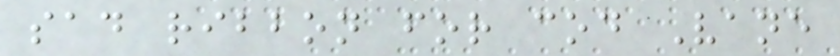sad ribbon for cod Vane
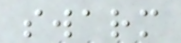swarm
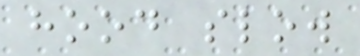hood slow
